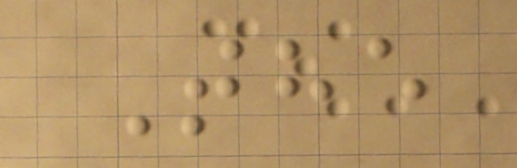The
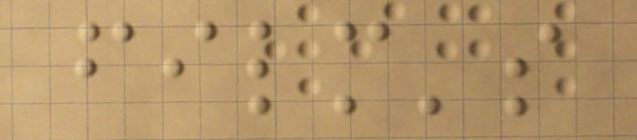film's
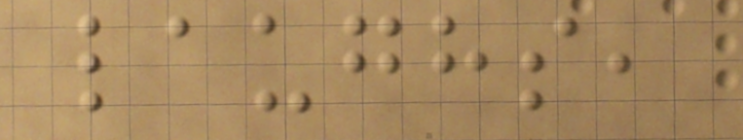laughs,
